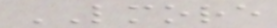LMORE
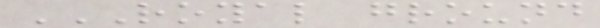ROYAL GROUND
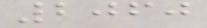2060
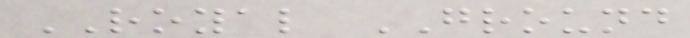ROYAL GROUND
